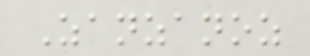Zanzanoz
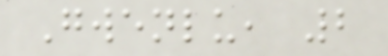Gwenlu, 2
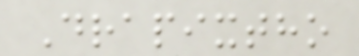Drapixtho
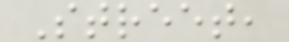Street,
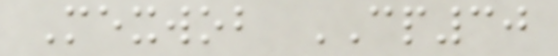Mexwob CP30
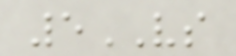5VS
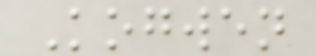Kogwen
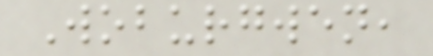Woburgwen,
